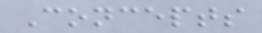Concepts
